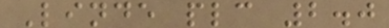Linde plc 2.0
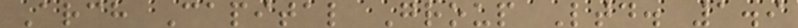Arch Capital Group Ltd. 1.9
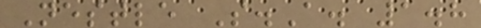Nestle S.A. 1.8
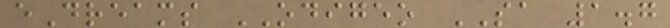eDreams ODIGEO SA 1.7
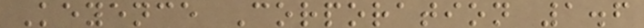Keyence Corporation 1.6
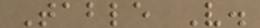Table V.
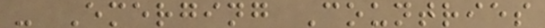- Emerging Countries
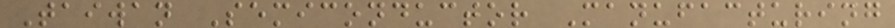Taiwan Semiconductor Manufacturing
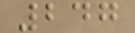247
